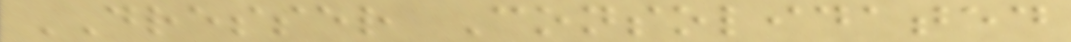DRESSER Consolidated
